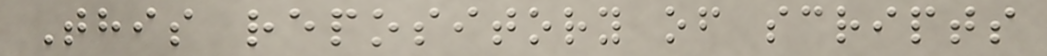This repository of scripts
